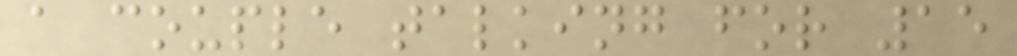a couple talking for 15
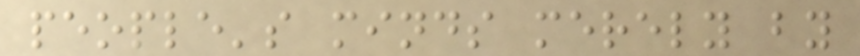people's minds merely by
